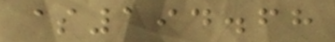$194.68
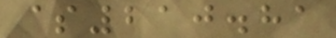$210.81
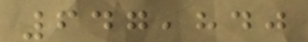647,840
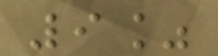9%
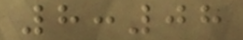8:08
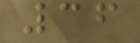36
